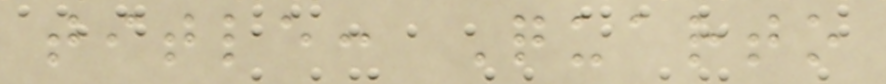title: Quarto
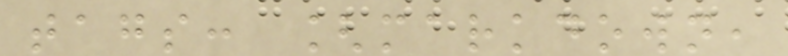tags: [markdown,
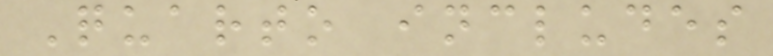Quarto includes
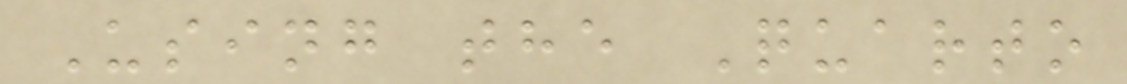Using the Quarto
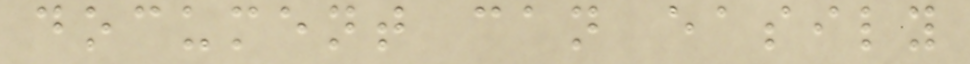document can easily
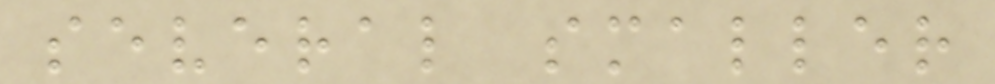several smaller
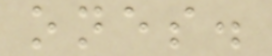ones.
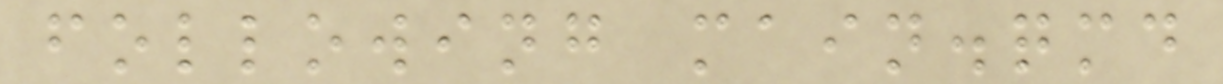following main.qmd
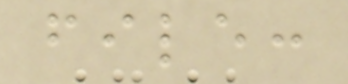file:
